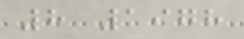8 1978
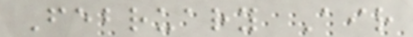February Air
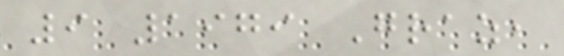9 1979 Graz,
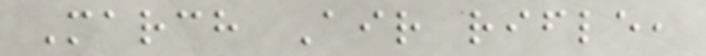March Air rifle,
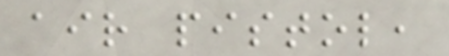air pistol,
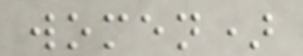women)
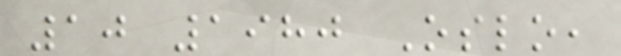10 1980 Oslo,
